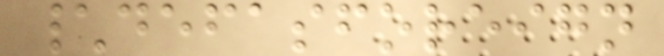\defasforeign
